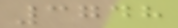3748
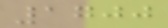1700
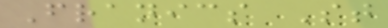Franics St
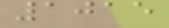1015
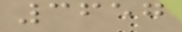3657
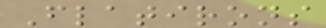Flatirons
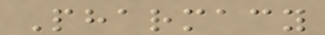Pharmacy
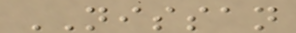NISSAN
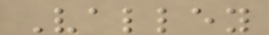Valley
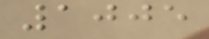1005
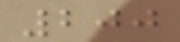200
